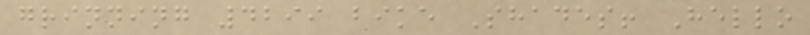grinning 4299 bike Shades! Hello
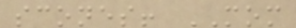scones! MOM
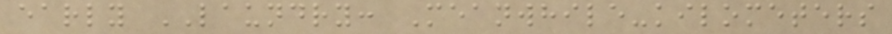early LAUNDRY: Meanwhile-kilometers
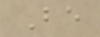Be
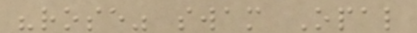"rose" swam Opal
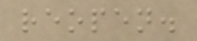reopen.
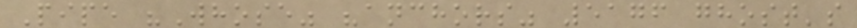Pipe "Whose" "anchors" 5176 ghost's
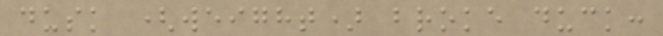dusk (weight) broke duck:
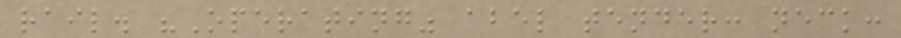rail. "Operating" abel tender: neck:
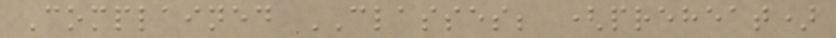Complained CLASSES; (preheat)
